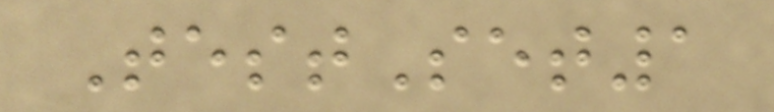TestSet1
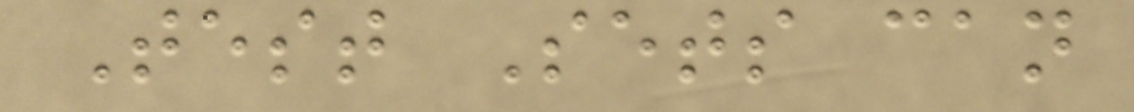Test Sets can
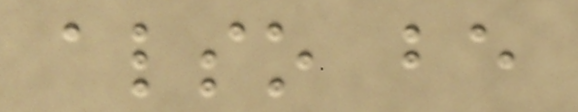also be
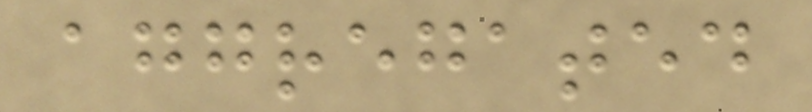aggregated
